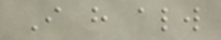I have always
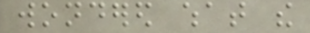wondered what the
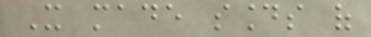It made sounds of
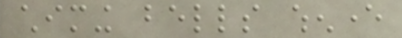chiming bells whenever
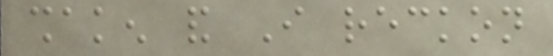shaken and I reckon
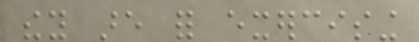they are for exercising
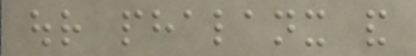our phalanx and
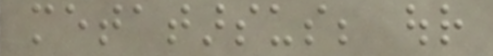metatarsus; our
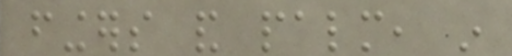fingers and palm, in
